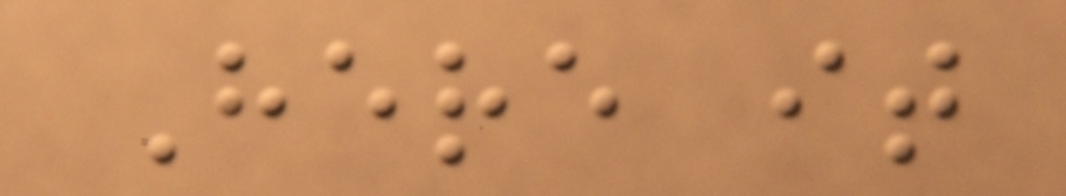Here it
